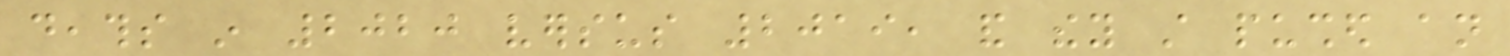deaths in 2020 versus 2019, and they still pushed an
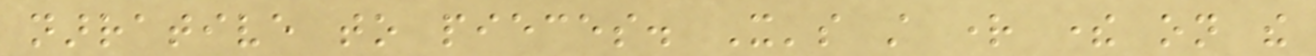narrative to pieces. It's still right there on the
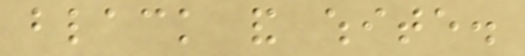black and white.
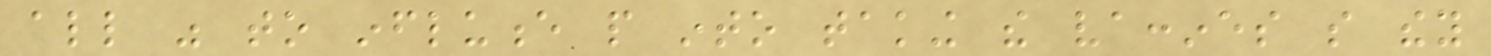all was to influence people into taking the vaccines so they
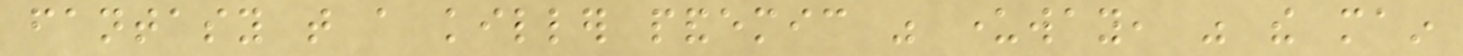fantasy that a killer pandemic was underway, was the main
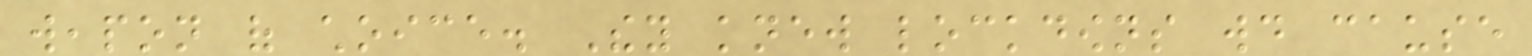weapon of choice. They knew lockdowns would cause
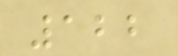122
